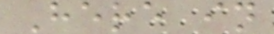Here in
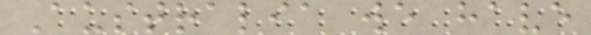Australia we have
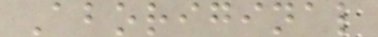Aboriginal
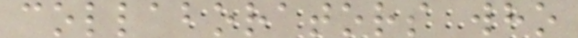collaborators who
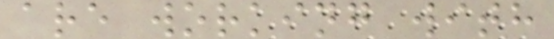are working with
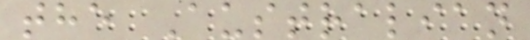the Australian
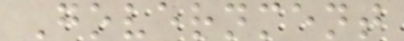Government
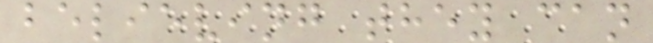believing they can
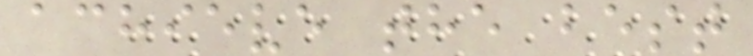achieve the best
